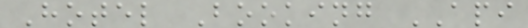Hotel Booking API
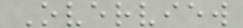Overview
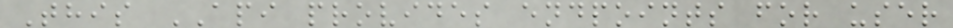This API provides endpoints for user
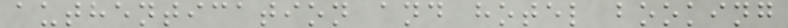authentication and hotel booking
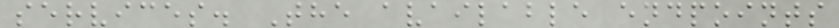services. The available endpoints
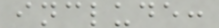include:
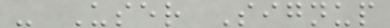- User Signup
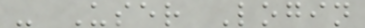- User Login
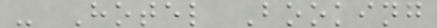- Hotel Booking
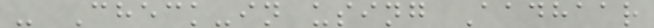- Check-in using Aadhaar
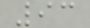93
